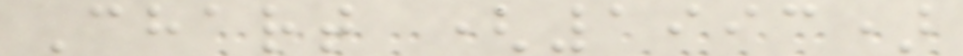Chart (1993)
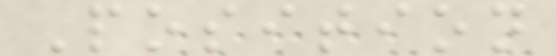Position
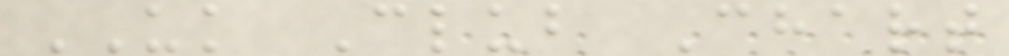UK Club Chart
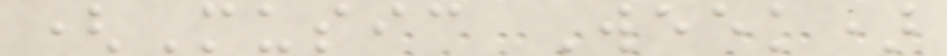(Music Week)
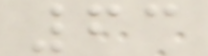63
